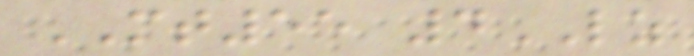MT55 4LZ
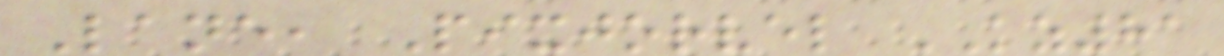Lane, Pixjorvel KZ81
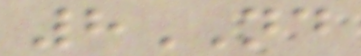8ND
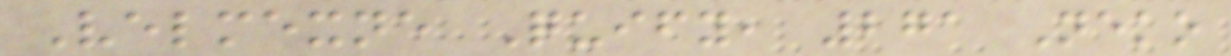Velmexne Quify, 271 Neko
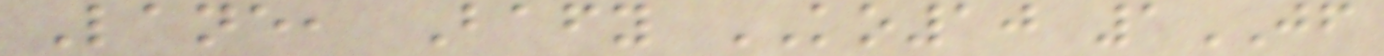Lane, Bafy KO10 1JF
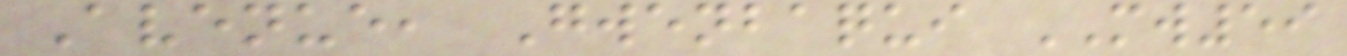Avenue, Gwenbaqui MW59
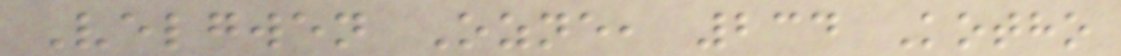Velgwen Ozne, 234 Kotho
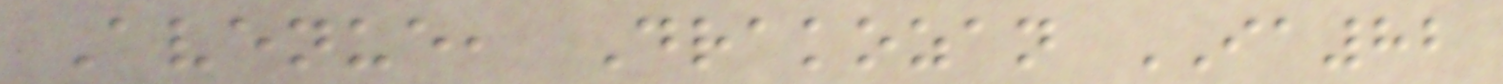Avenue, Drakozan IA82
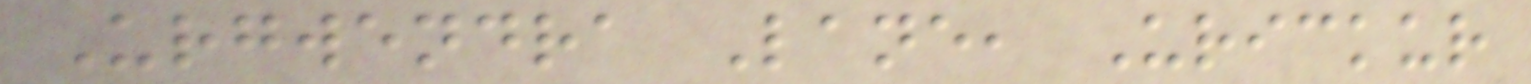Urgwendra Lane, Urickur
